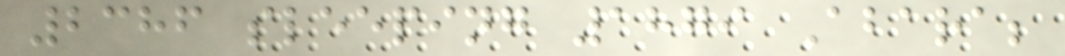2386 sleeping 1879 Abara;
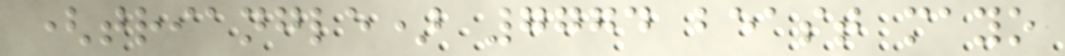(triangle) 7774 beast mayo
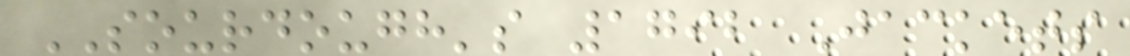SOURDOUGH's 1792 Jackets
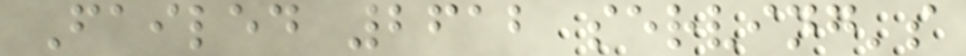Failed 2612 serving's
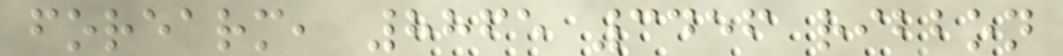forearm, 8865 3456 ribbon
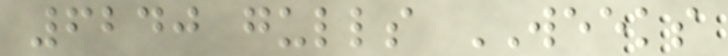6240 gulls WEEKS
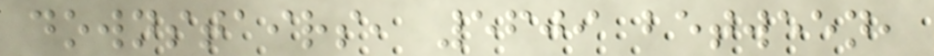downstairs, 5609 between,
